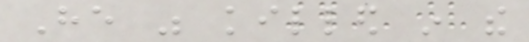He was killed in the
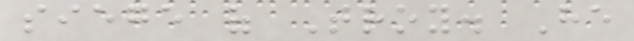siege of Troy. He
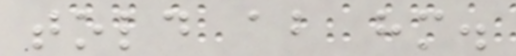told about him.
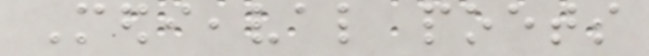Medieaval poets
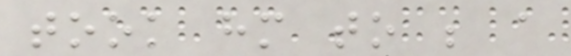took him to be a
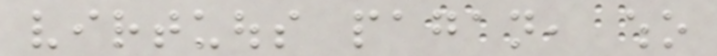virtuous pagan, who
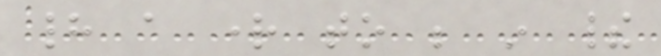had a right to be in their
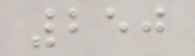250
